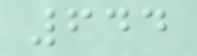644
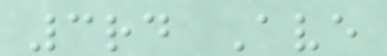3rd Ave
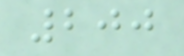200
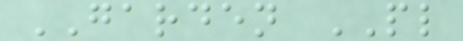GARDEN PL
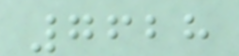7628
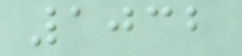1032
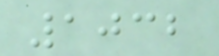1032
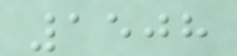1508
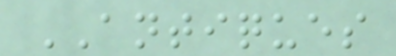ANTIQUES
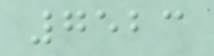7523
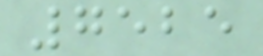7525
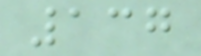137
